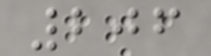206
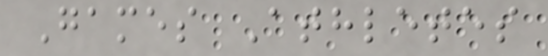Games Athletes
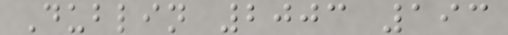Dublin 2003 193
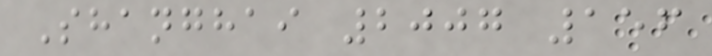Shanghai 2007 156
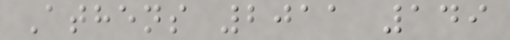Athens 2011 149
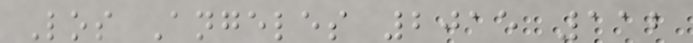Los Angeles 2015 112
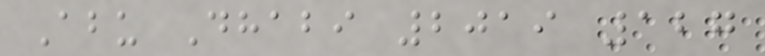Abu Dhabi 2019 127
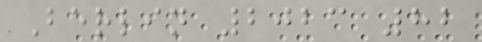Berlin 2023 82
